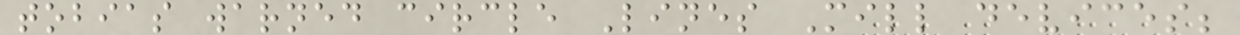tobias warned circle Lines Mill devices;
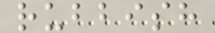rubbish
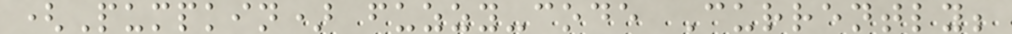(Pumpkin) fuzzy-code Currently;
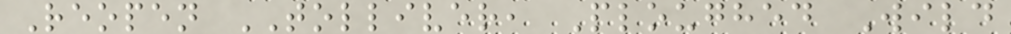Reopen TOLLIVER, Ploughed Wild
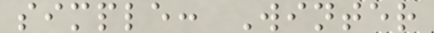simple: Winter
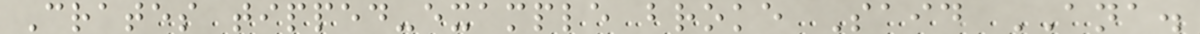Crates tipped-example broke Said ANA.
